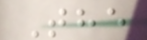The
